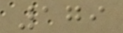179
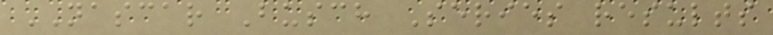NASCAR Busch Series results
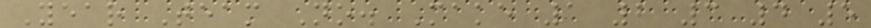Year Team No. Make 1 2 3 4 5
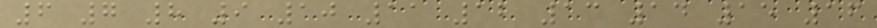6 7 8 9 10 11 12 13 14 15 16
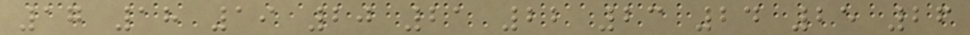17 18 19 20 21 22 23 24 25 26
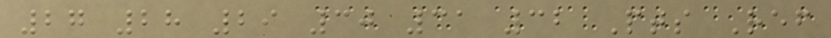27 28 29 30 31 32 Pts Ref
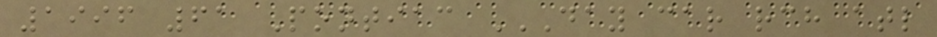1996 61 Pontiac DAY CAR RCH ATL
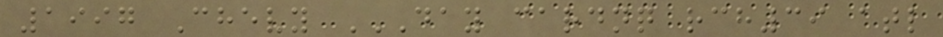1997 Chevy DAY CARDNQ RCH39 ATL
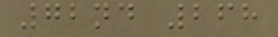72nd 268
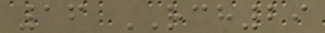16 RCH29
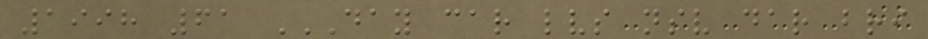1998 61 DAY CAR LVS NSV DAR BRI
